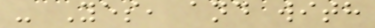- Yes, and with
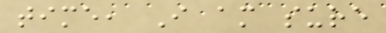time, I am sure
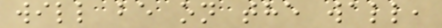will be on the wall,
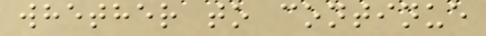whether to continue
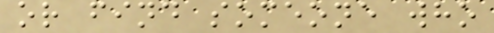or find someone who
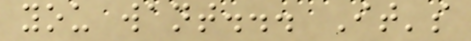you want... It's
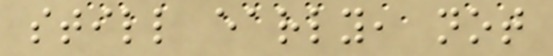still early, not
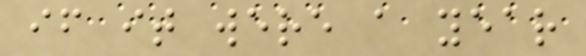if it were a year
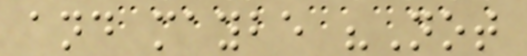and maybe "Not
